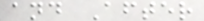and After
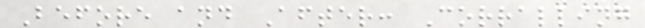Before and After: Corralling
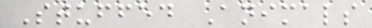Stuffed Animals
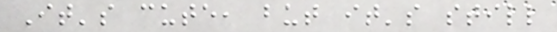It's cute, but it's still
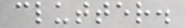clutter.
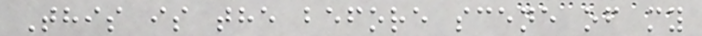This is the before scene of my
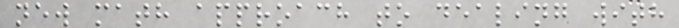new math approach to dealing with
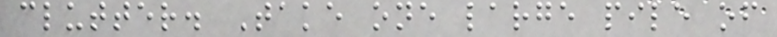clutter. Take one large pile of
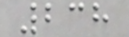238
